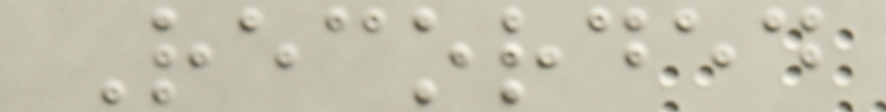Recorded
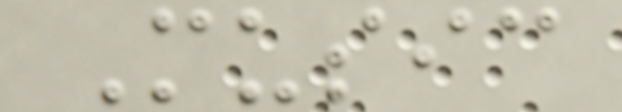Music
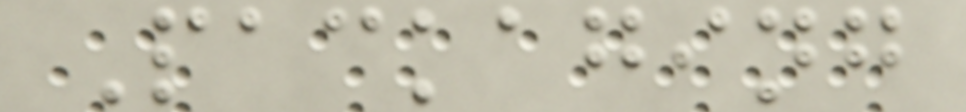Packaging
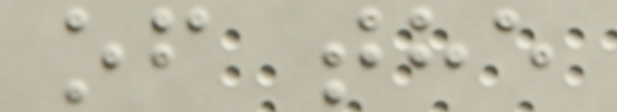of the
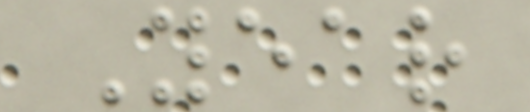Year
